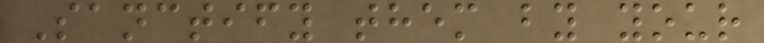Sanctify them by your
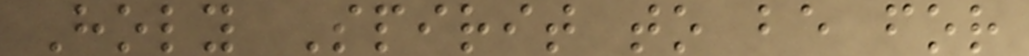Holy Spirit to be for
